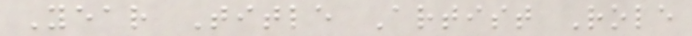Year Title Artist Role
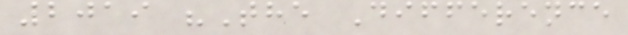2019 "The Difference
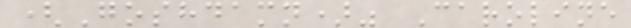(Goshdamn)" Caroline
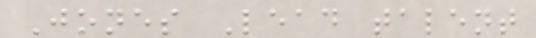Jones Lead talent
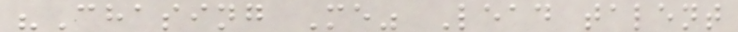"Chasing Me" Lead talent
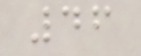46
